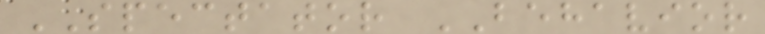SPECTATOR BEHAVIOR
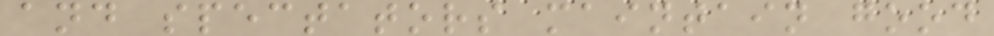and spectators maintain good
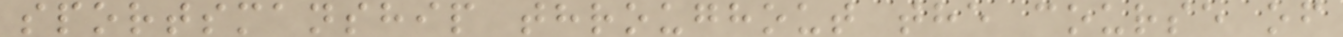sportsmanship throughout the course of
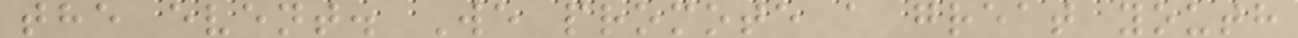the event. We promote a great youth
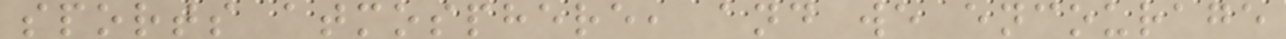sports atmosphere, and we encourage
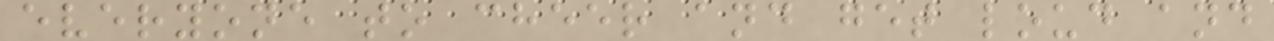everyone to cheer and get loud and
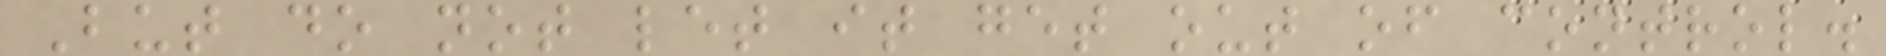But do not let it get out of control.
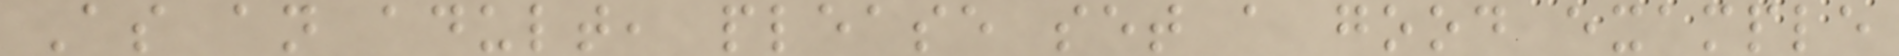As an adult, please set a good example
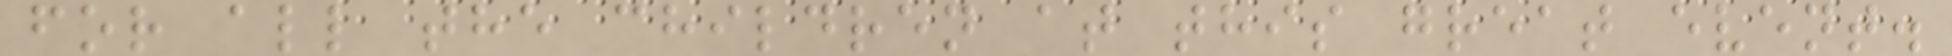for all the children at this great event.
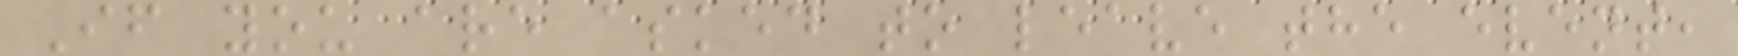If you are asked to leave the event,
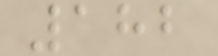182
